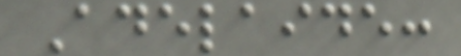Adelaide:
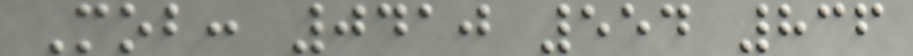Mob: 0410 554 836
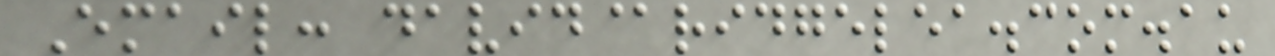Email: david@ridgelea.com.au
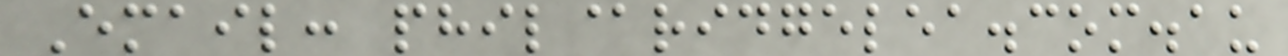Email: phil@ridgelea.com.au
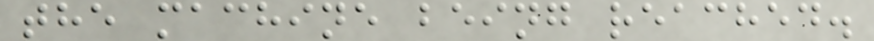the machine being reached.
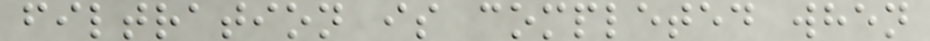filtration is completed when
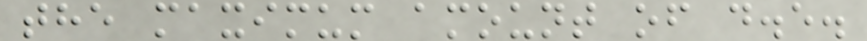the maximum amount of d.e.
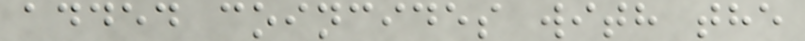added coincides with the
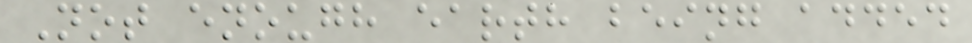Not enough earth being added
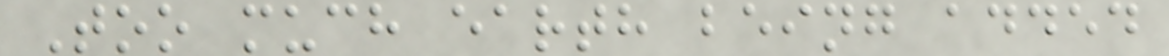Too much earth being added
